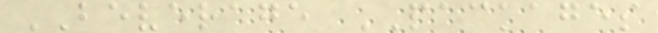BEVERAGE PACKAGES
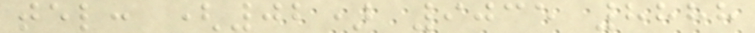tel: (02) 9035 8888
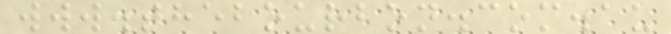www.thebourbon.com.au
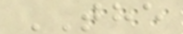THE
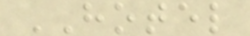HOTEL
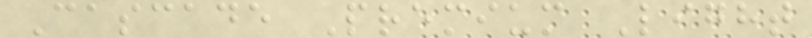Cascade Premium Light
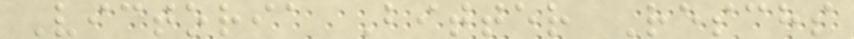Victoria Bitter Reschs
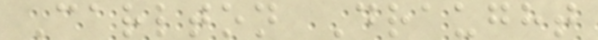Carlton Draught
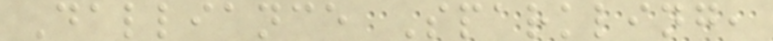Dalliance Sparkling,
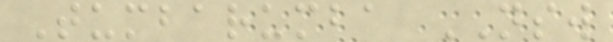Tumbarumba NSW
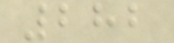282
